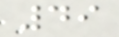49
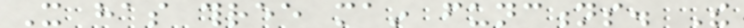It has three main functions. The
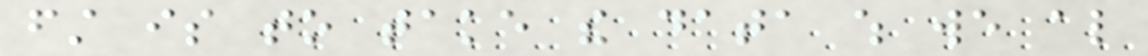first is to take the data which we also
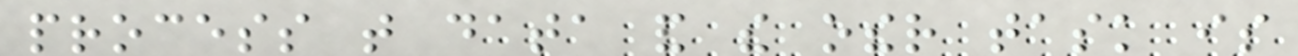process that data and the other task is
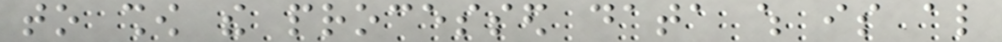to show the processed data which is also
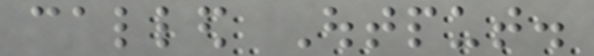called Output.
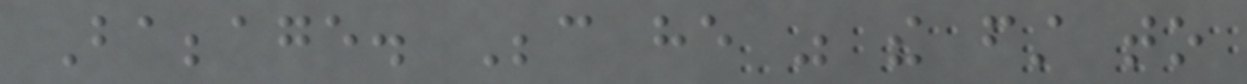Babbage. Because he was the first to
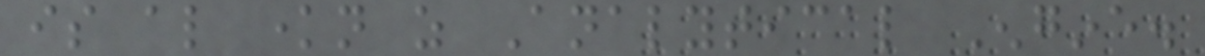is also known as Analytical Engine.
